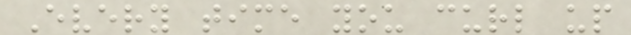Every time you curl up
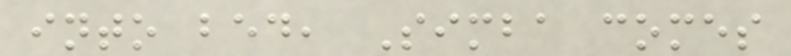into bed, Simba comes
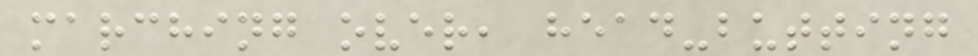marching over, head-butting
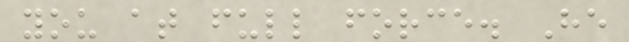you at full force. He
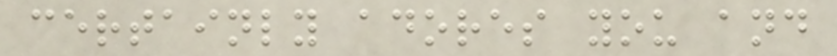certainly adores you and
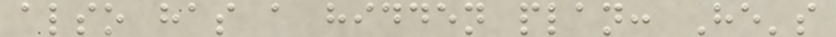also has a hidden plan: He's
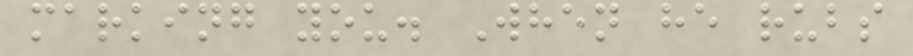marking you. When he rubs
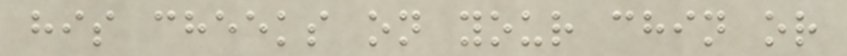his cheeks on your chin or
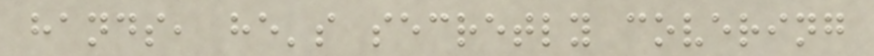hands, he's secretly covering
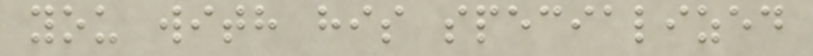you with his specialized
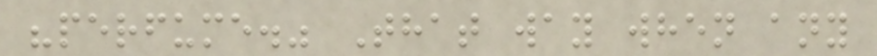"perfume." That way when any
